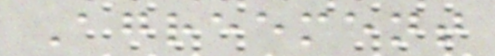Agreement
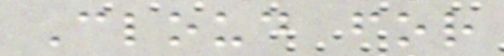Cloud for
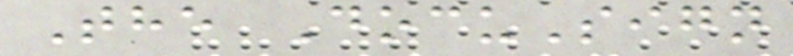The DocuSign
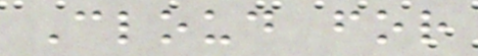Cloud for
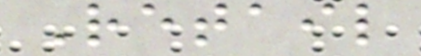Retail
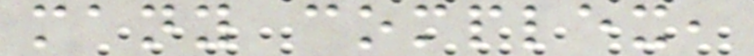many complex,
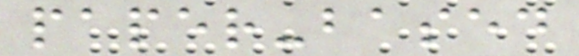paper-based
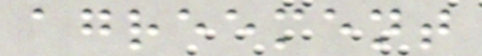agreement
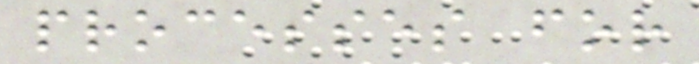processes for
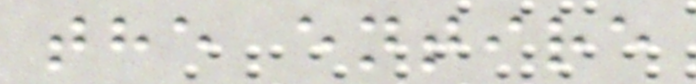the entire
